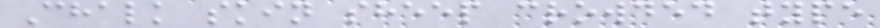Chalk skin sheep crowded type
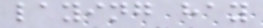laying hay
